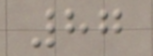87
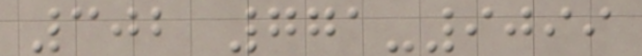302 771-9099
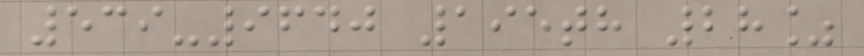539-9640 195th 28%
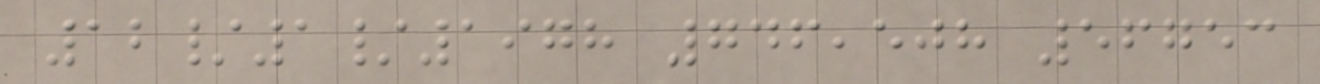12/1/1978 746,508 56753
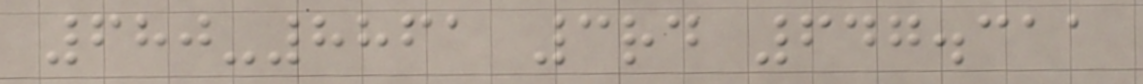680-8861 3rd 647.311
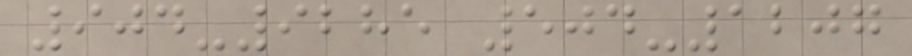904-9285 504-1207
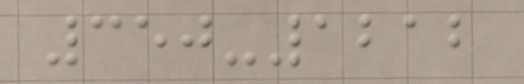350-1212
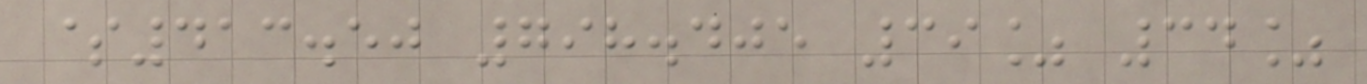$413.50 798.405 39% 34%
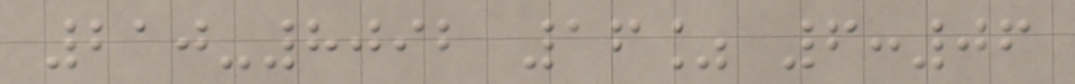210-8092 16% 6:06
